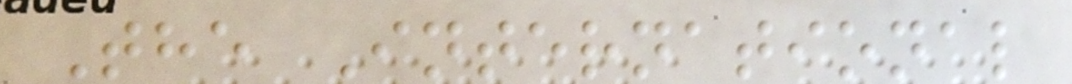The International
